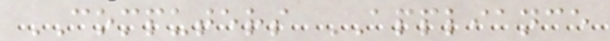COMPUTERS APPLIANCE
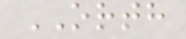ORTH
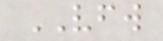VFW
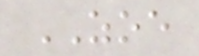ZOE
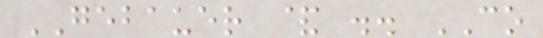GEBAUER & .. CO
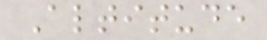Altitude
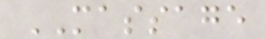MASSAGE
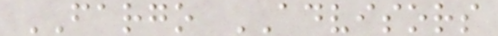FARGO ADVISORS
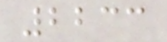2233
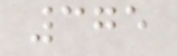375
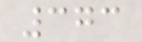373
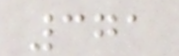371
